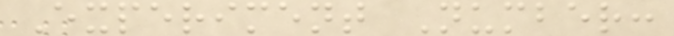Experiment Number:
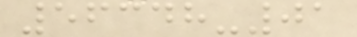56348-01
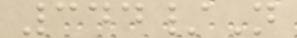344/N
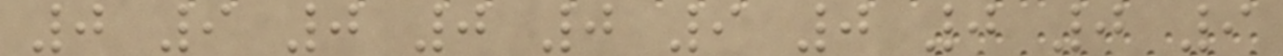0 9 0 0 0 9 0 0 0 9
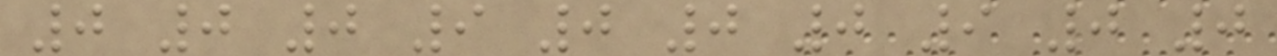0 0 0 9 0 0 0 9 0 0
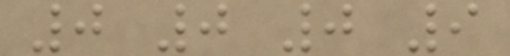0 0 0 9
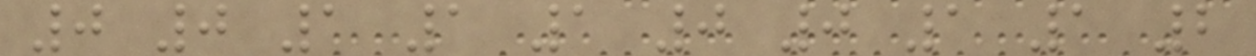0 0 1 1 1 0 0 1 1 2
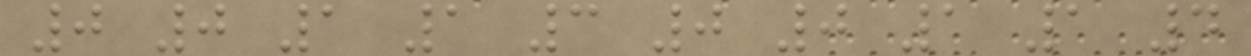0 0 1 1 3 0 0 1 1 4
